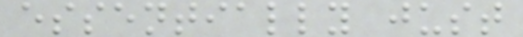essentially just
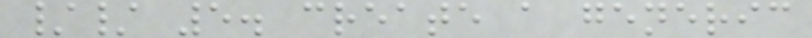// 5. create a generic
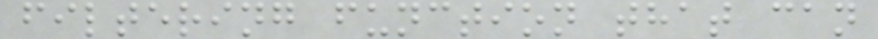filtering function that can
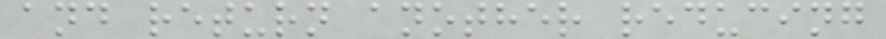and return another reducing
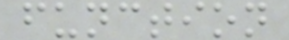function
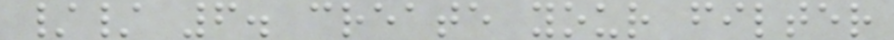// 6. create your filter
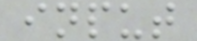input
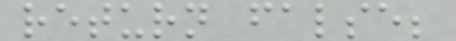return false;
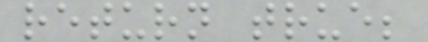return true;
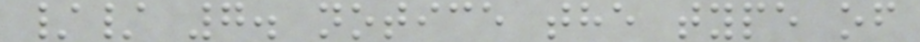// 7. notice the type of
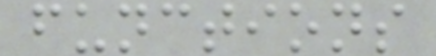functions
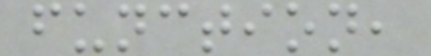function,
